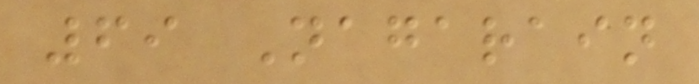69 Nagarain
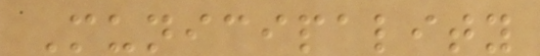Municipality
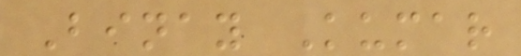Binay Kumar
